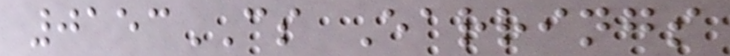0153CS Earrings
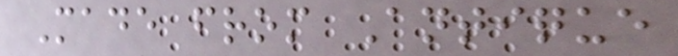Made from Antique
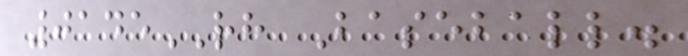0145RH Baseball.
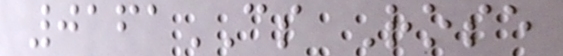0161CS Rose
